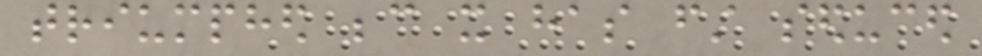triumphed because it has first seduced
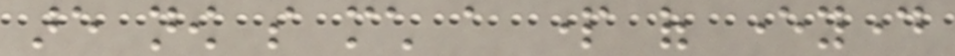are now so much a part of everyday
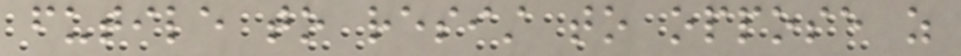futile to resist to oppose as
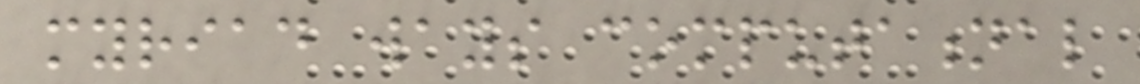myriad ways computational
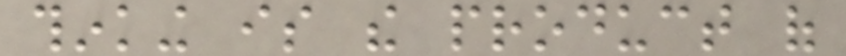thinking is the product of
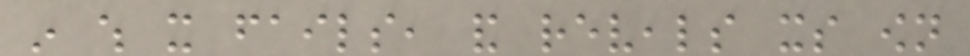in which it fails, and reveals its own
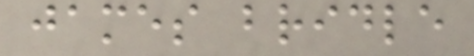james bridle
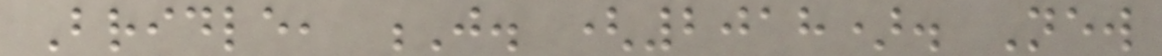Bridle, J. (2018). New
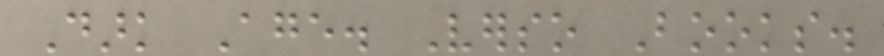Dark Age. Verso Books.
